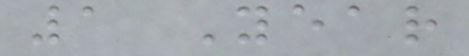1 Year
